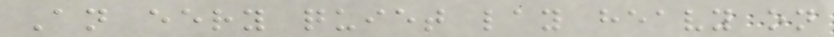An eery quiet lay heavy on
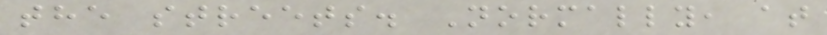the streets. Normally, at
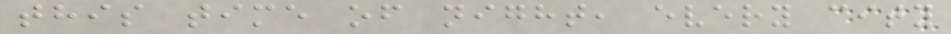this time of night, every city
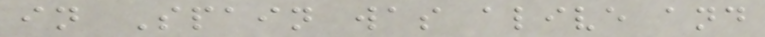in Spain was alive and
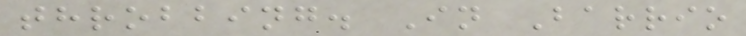throbbing. In Barrio
